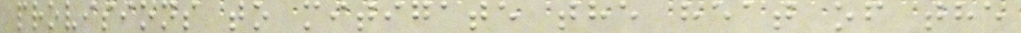provisions to mitigate the heat of the
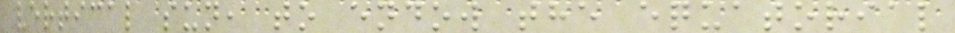vertical sun, to endow the equatorial
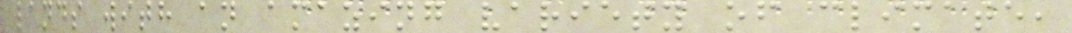lands with an amazing variety of climate,
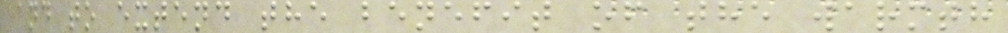and to extend the benefit of the warmth
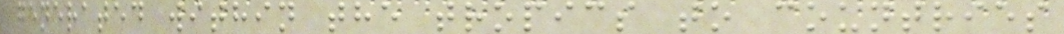generated within the tropics to countries
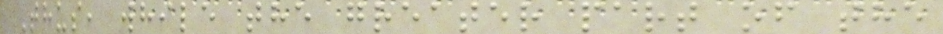Thus, while the greater part of the
